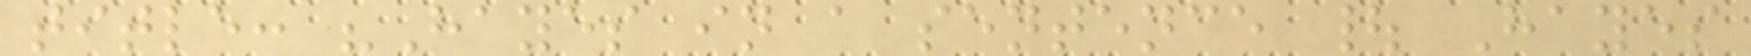title: "Hayes in a sentence | Hayes
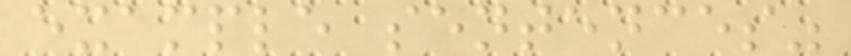example sentences"
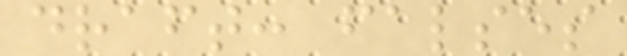draft: falses
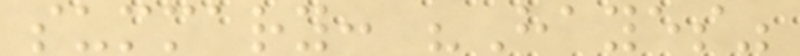summary: "Hayes"
